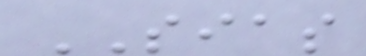SIAS
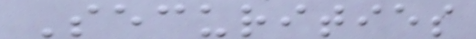Securities
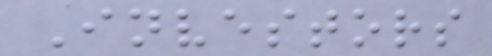Investors
